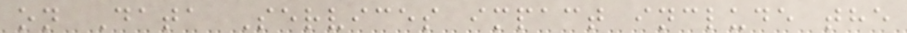on Data Services impact include the
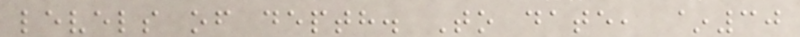levels of depth. To date, ~30
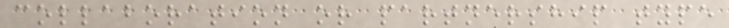collaboration or partnership type
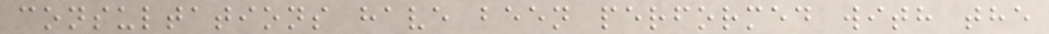consultations have been performed with the
